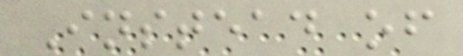Instead of
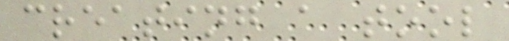creating a tool
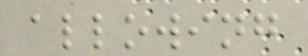allowing
